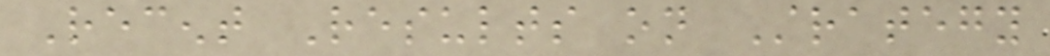Recent Results on Strategy
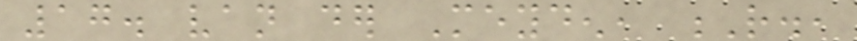17. van der Meyden, R.,
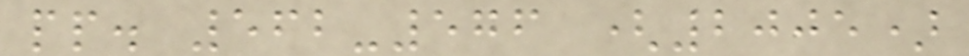pp. 562-576 (2005)
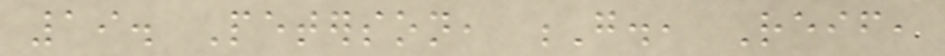19. Peterson, G., Reif,
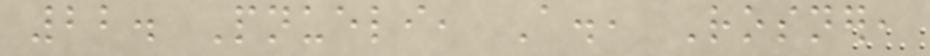22. Pnueli, A., Rosner,
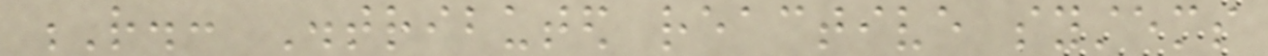R.: Distributed reactive systems
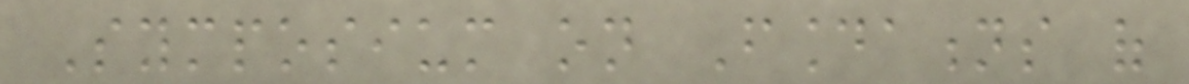Symposium on Foundations of
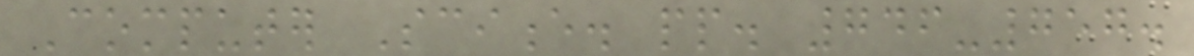Computer Science. pp. 746-757.
